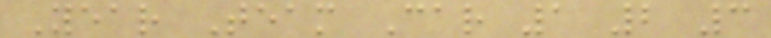Year Team Car 1 2 3
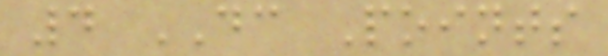4 DC Points
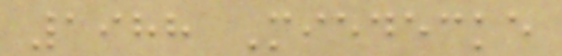1988 Miedecke
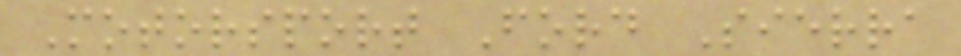Motorsport Ford Sierra
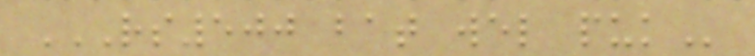RS500 BAT WEL PUK
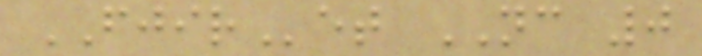FJIRet NC 0
